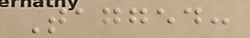Tagged:
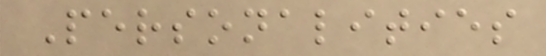Personalities
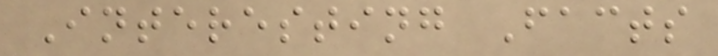Interesting Facts
